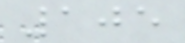105
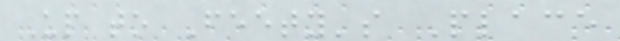Up to Feety's Place
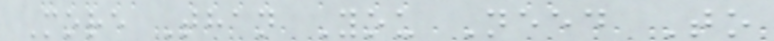More Than You Need To
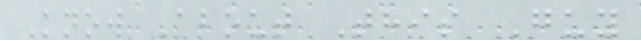Know About This Guy
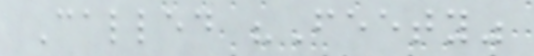Called "Feety"
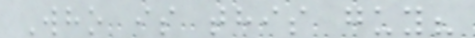Who is this guy?
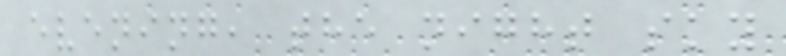evening, the night sky
